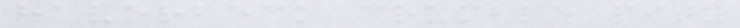haverbeck crumble pity
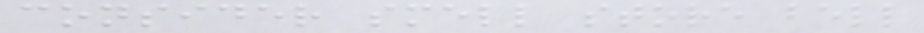consider smell store bell
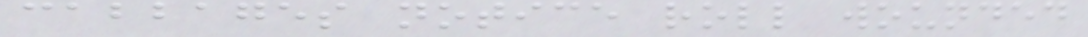cabbages notice roll wounded
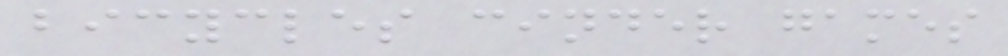bicycles cinder games
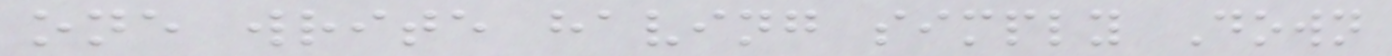one write having simply Down
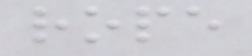rope
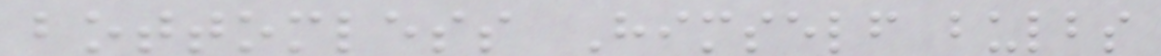bottomless Himself bulbs
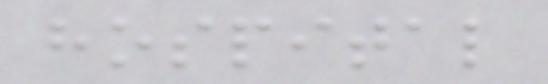hospital
